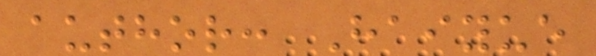author: Haiyue
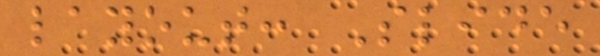layout: Slide
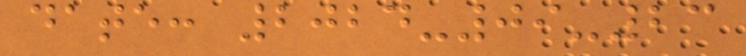date: 2024-09-23
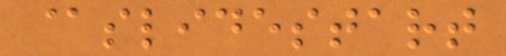@slidestart
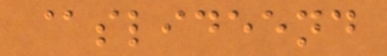@slideend
